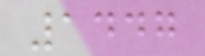1447
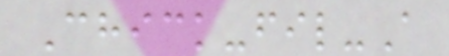Chick-fil-A
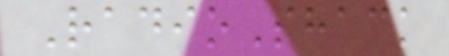RadioShack
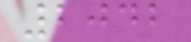2042
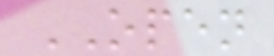OPEN
